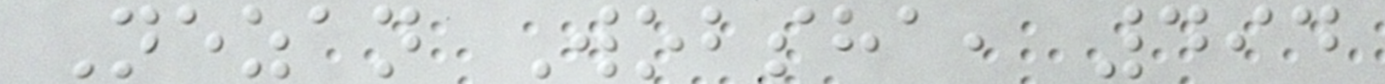Nezan Wobsha, 494
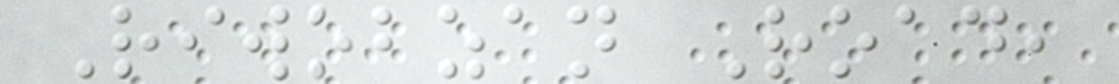Riwobzan Road,
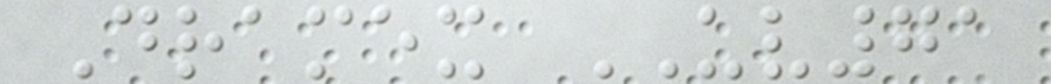Dramex UV71
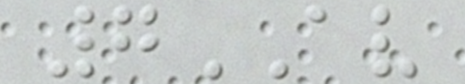7AV
